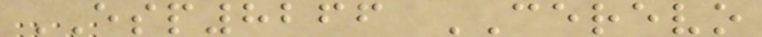ESP8266 CEREVO
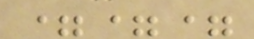===
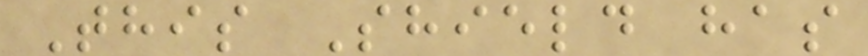This Shield has
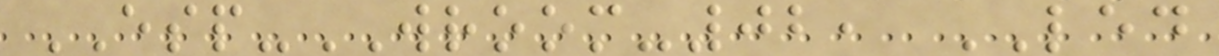ESP-WROOM-02, LED
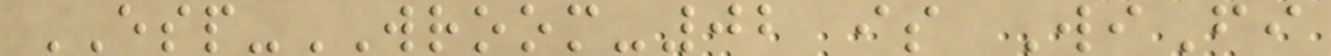ESP-WROOM-02 is WiFi
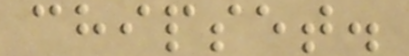chipset.
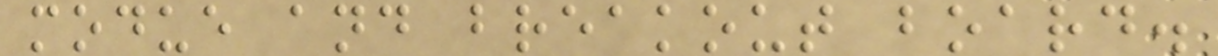modue and breakout board.
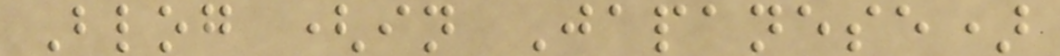Blog (in Japanese)
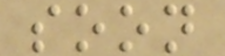soon
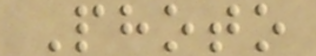Photo
